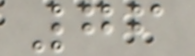76
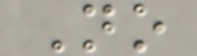No
